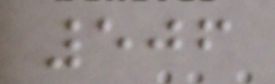506
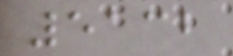5132
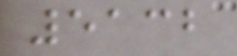5132
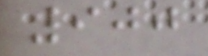900
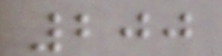200
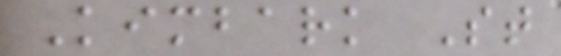Kimbark St
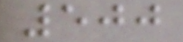500
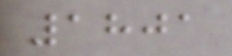1801
